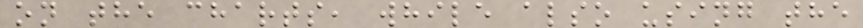on the charts, while also using the
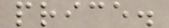price.
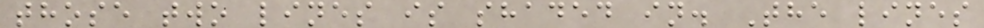those two lines is shaded in. The lines
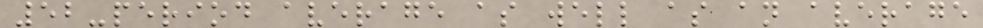52-period average as well as an average
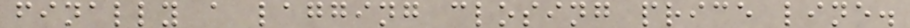finally a lagging closing price line.
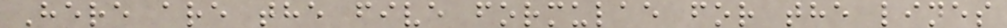Here are the five formulae for the lines
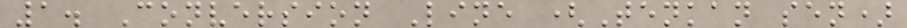1. Conversion Line (Tenkan sen)
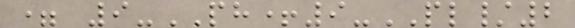= 9-PH+9-PL/2
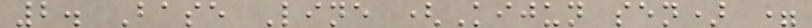2. Base Line (Kijun sen) =
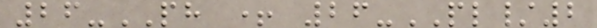26-PH + 26-PL/2
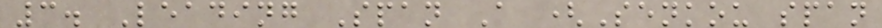3. Leading Span A (Senkou span
